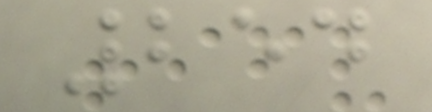254
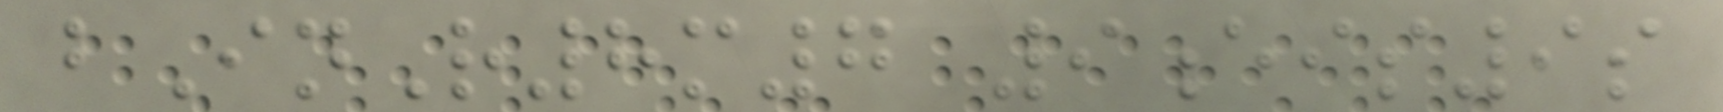bInR8m7 9eis9s
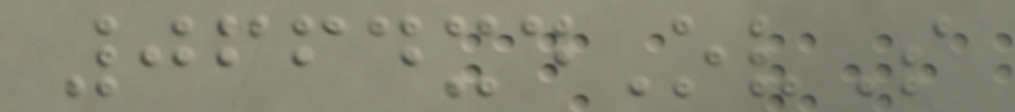0664xdOvS
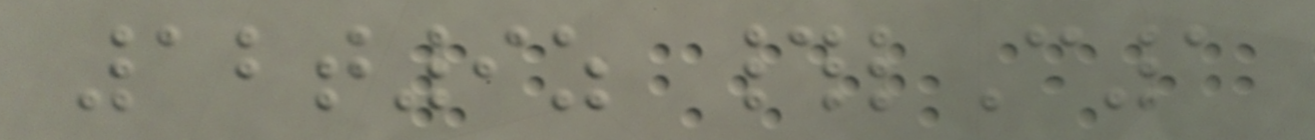12t9z #lC1
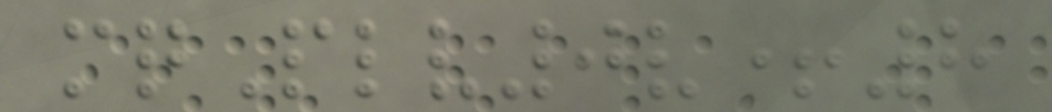mqPlv0v+8
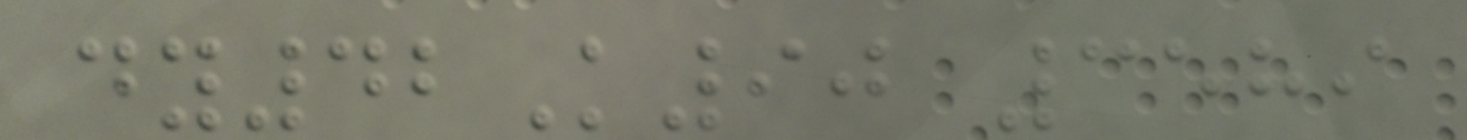dy42K90 3589
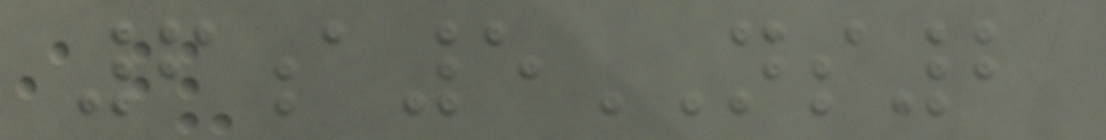6a5NS2
